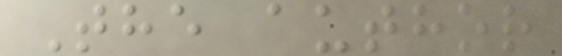The author
